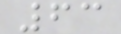63
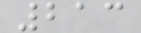213
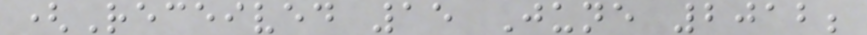(Received 15 June 2012;
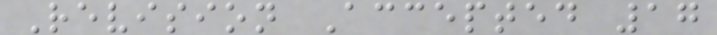Revision Accepted 17
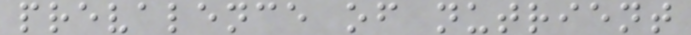prevalence of nutrient
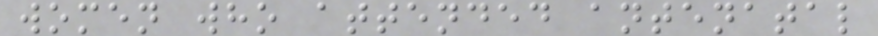women who attended antenatal
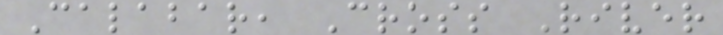Calabar, Cross River
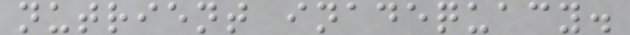nutrient inadequacy.
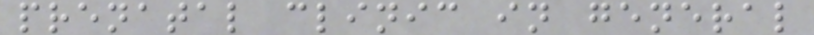prenatal clinic in general
